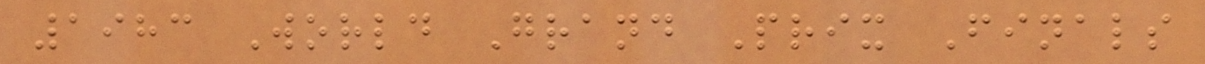1983 World Grand Prix Finals
